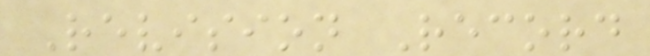Revision Record
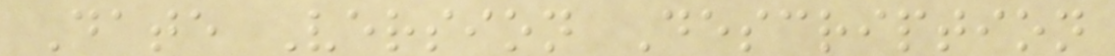Date Version Description
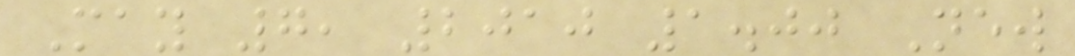May 7, 2010 1.00 New
